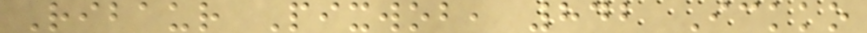Ribaur Pixwob, 842 Ickko
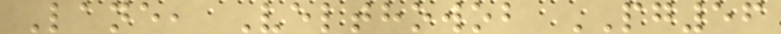Lane, Velthowob PG56
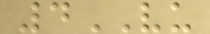4VU
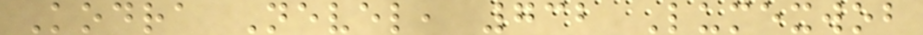Kodra Nevel, 732 Lumexwob
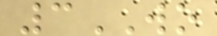3WO
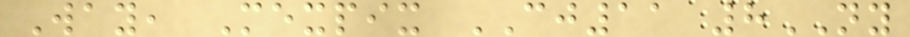Way, Mexpix CJ11 8NY
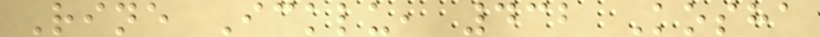Rine Icklu, 432 Kosha
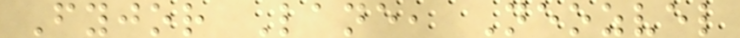Fyjor Lane, Neozvel
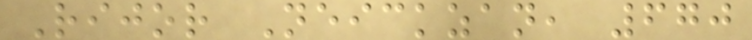Rijor Neickzan, 670
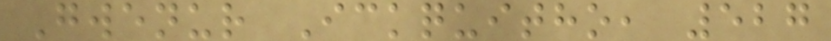Gwenur Ickquitho, 527
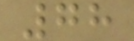78
